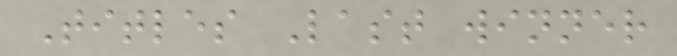Titles Last winner
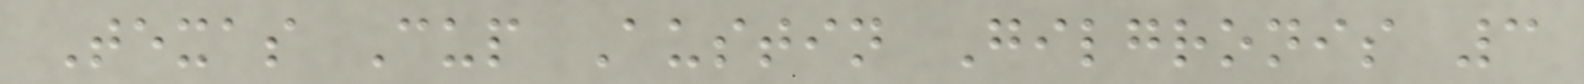Texas Cup Austin Gilgronis 3
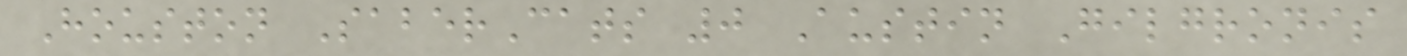Houston SaberCats 0 Austin Gilgronis
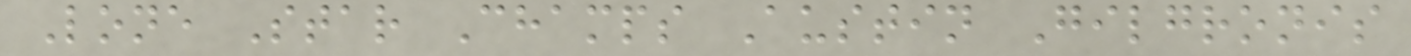Lone Star Champs Austin Gilgronis
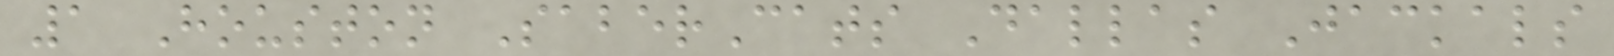1 Houston SaberCats Dallas Jackals
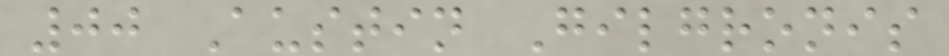00 Austin Gilgronis
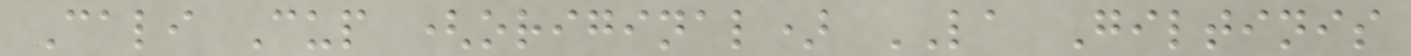Cali Cup (original) LA Giltinis
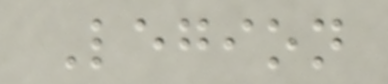Legion
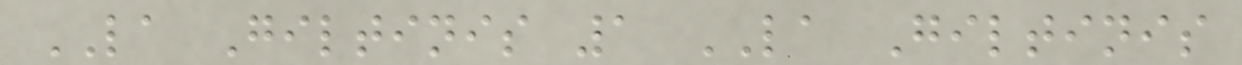LA Giltinis 1 LA Giltinis
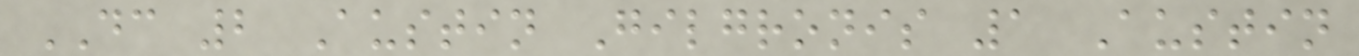DC 2 Austin Gilgronis 1 Austin
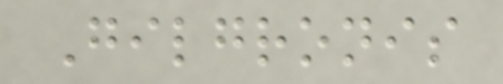Gilgronis
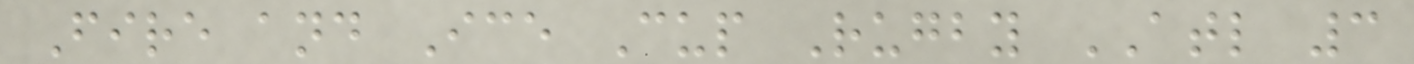Fire and Ice Cup Rugby ATL 3
